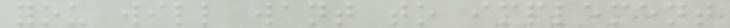you will want to implement
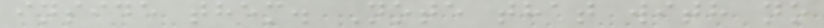inside them. Note that with no
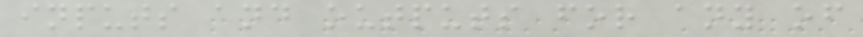inputs and outputs for any of
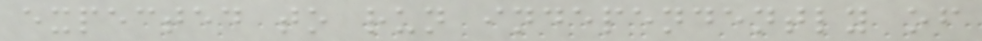expected to run independently of
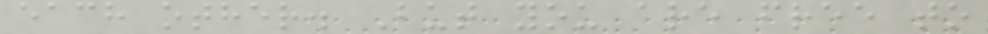each other. But you are free to
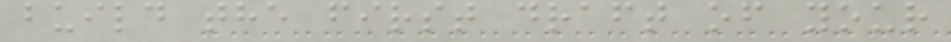build the first draft of your
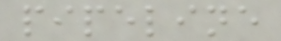pipeline
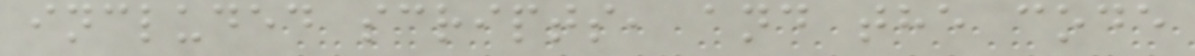included scripts, and the code
